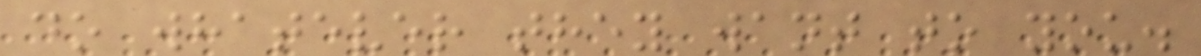do whatever they want to you.
